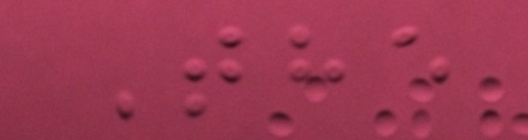The
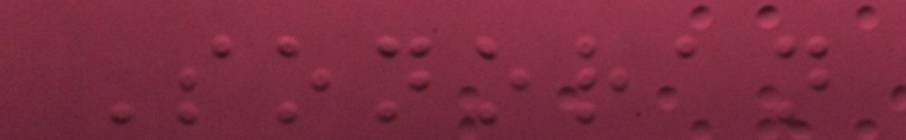Sonoran
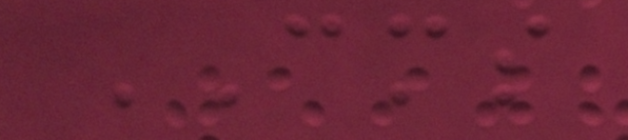CMS
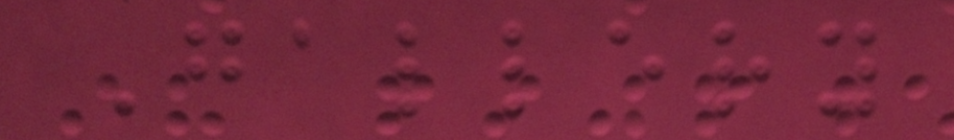Gallery
